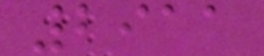2911
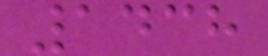1438
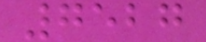7527
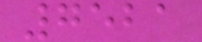7521
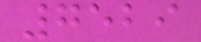7529
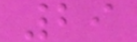29
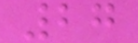27
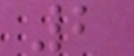2
